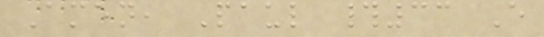Amen, Paul #33 E
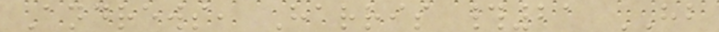Andrews, Harris #21 HB
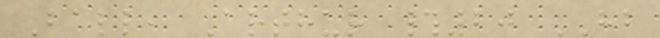Ball, Arthur #20 HB
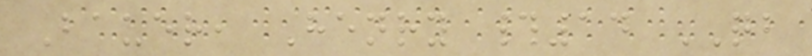Bauer, Henry #14 QB
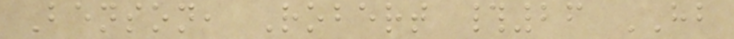Benson, Robert #26 HB
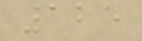125
